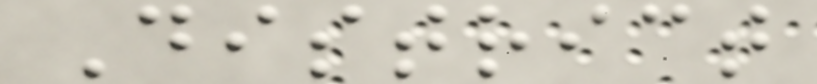District
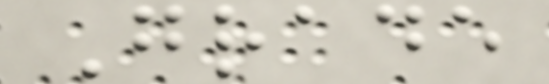Grade
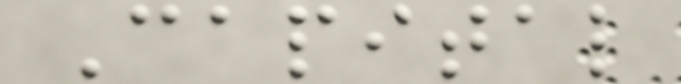Capital
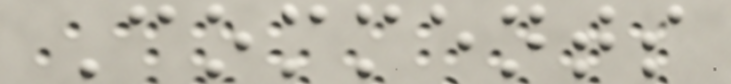Comments
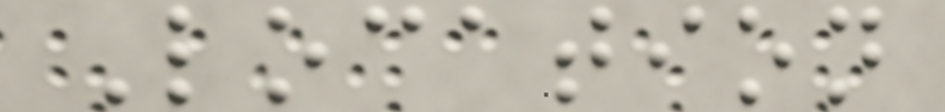Location
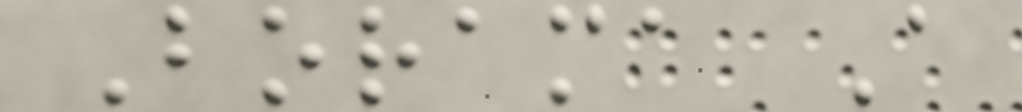Borama A
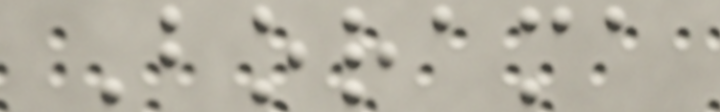Borama
